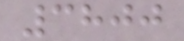3800
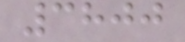3800
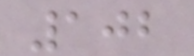102
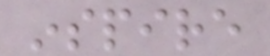inspire
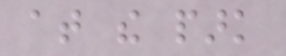at the park
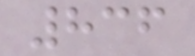836
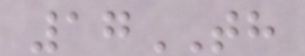17TH
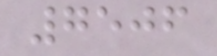7506
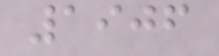1906
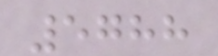5788
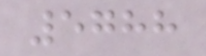5788
